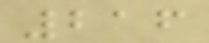216
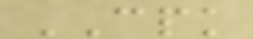CPK
